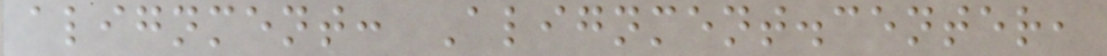alignment: Alignment.center,
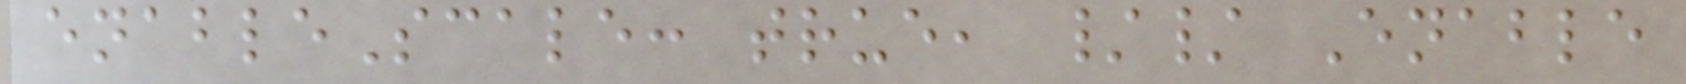enableScale: true, // Enable
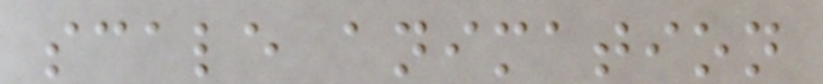scale animation
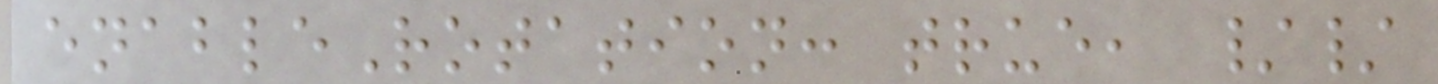enableRotation: true, //
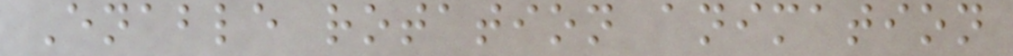Enable rotation animation
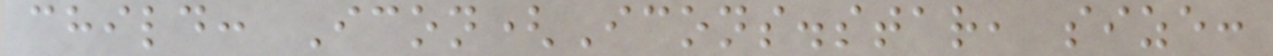child: Icon(Icons.star, size:
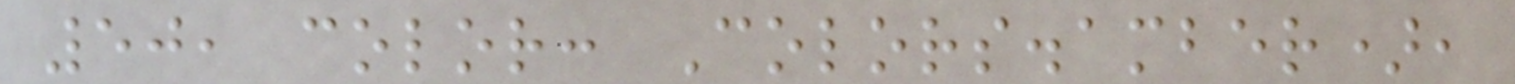50, color: Colors.amber),
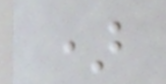)
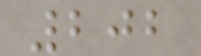202
